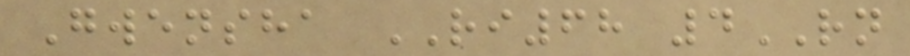Gwensha RI68 4RN
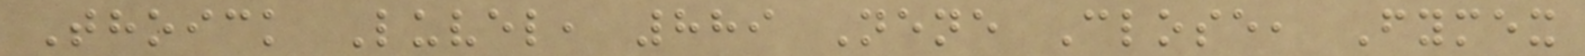Thoick Luvel, 889 Nene Close, Fymex
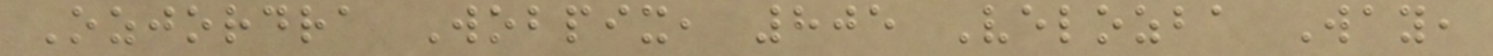Ozjordra Wobpix, 805 Velozba Way,
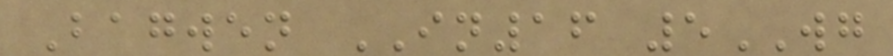Bagwen IN16 5WG
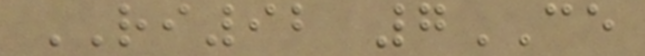RI92 7CE
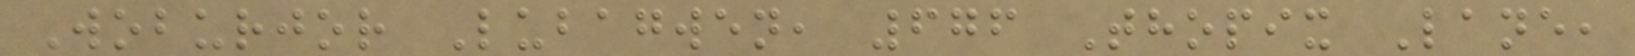Woburjor Lubagwen, 676 Thopix Lane,
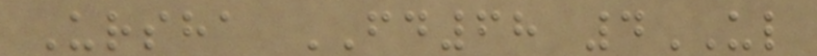Ursha FD68 4UL
